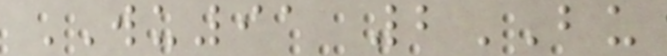WU91 2BU
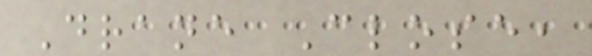Drane Close,
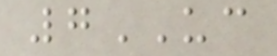7UC
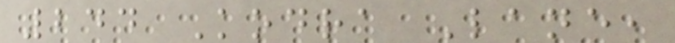244 Kodra Lane,
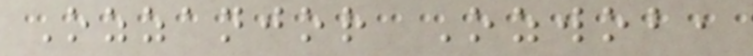Ozzanjor Ozwob,
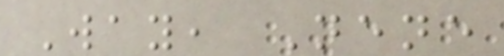Way, Nene
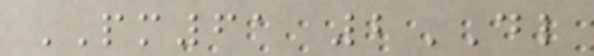PM61 2DL
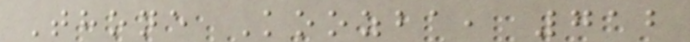Thone Koozba, 712
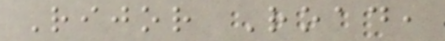Rijor Road,
